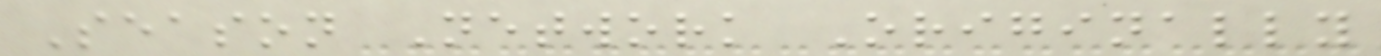Season Network Originally
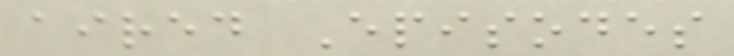aired Episodes
